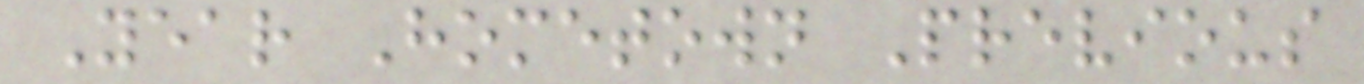Year Hometown Previous
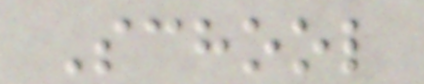School
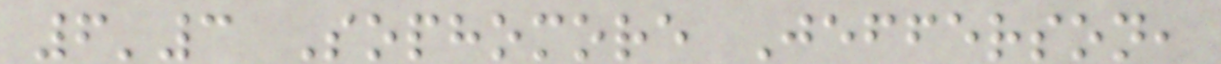6'3 Sophomore Jefferson,
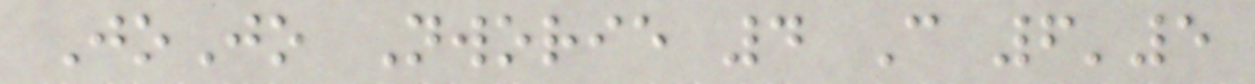JoJo Nworie 4 C 6'5
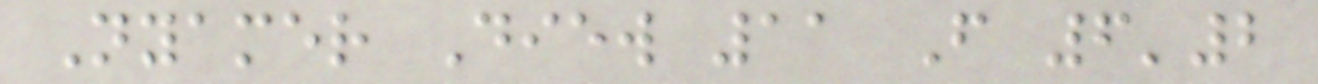Nyamer Diew 11 F 6'2
